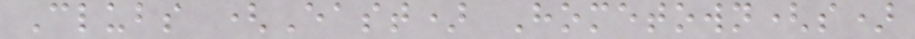Clubs (East) Hometown(s)
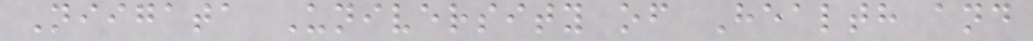Niigata University of Health and
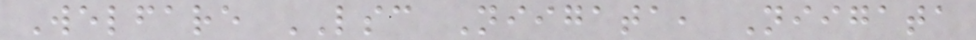Welfare LSC Niigata, Niigata
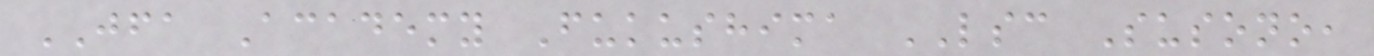JFA Academy Fukushima LSC Susono,
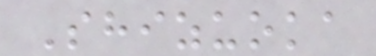Shizuoka
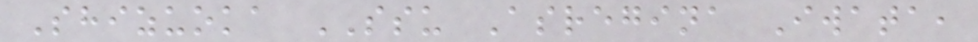Shizuoka SSU Asregina Iwata,
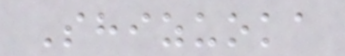Shizuoka
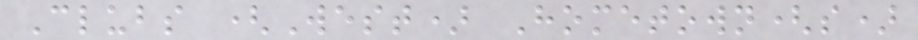Clubs (West) Hometown(s)
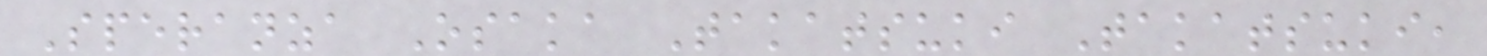Speranza Osaka Takatsuki Takatsuki,
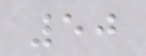50
